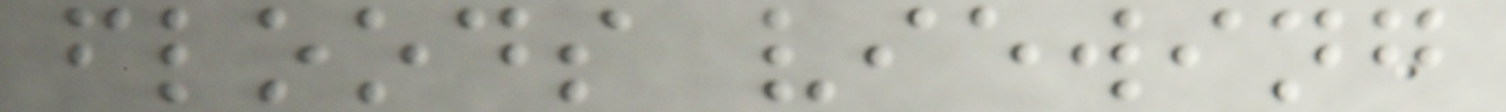floods viewing
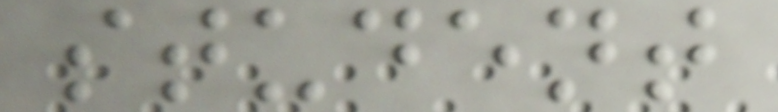student
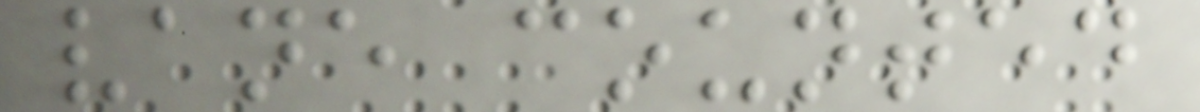vane counted
